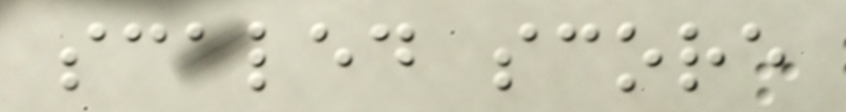scaled score
